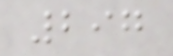297
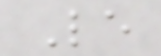Le
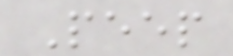Peep
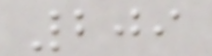209
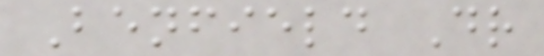Benfield Dr
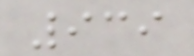939
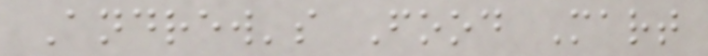Andrew's Food Mart
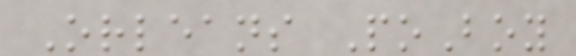Orleans PoBoy
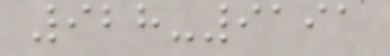928-9191
